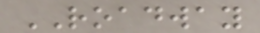ROADWAY
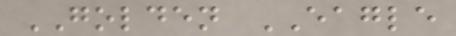GOLDEN EAGLE
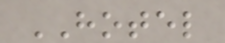HOTEL
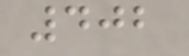402
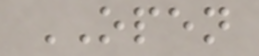OPEN
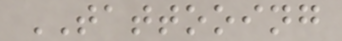TATTOOING
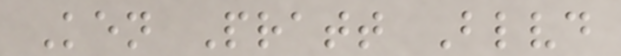Ken Pratt Blvd
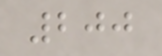200
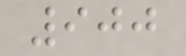900
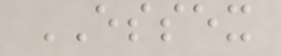ESSEX
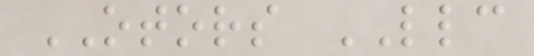OTORS LLC
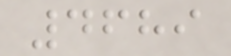4689
